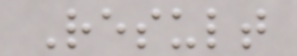Result
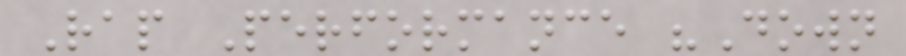Rap Performance "Down
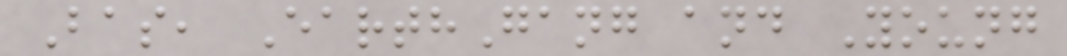Bas, EarthGang and Young
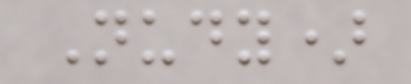Nudy)
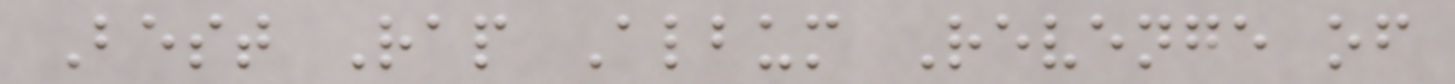Best Rap Album Revenge of
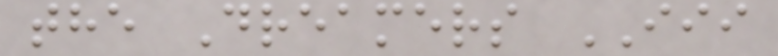the Dreamers III
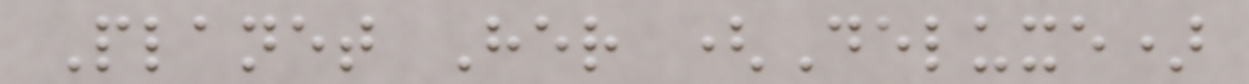Planet Her (Deluxe)
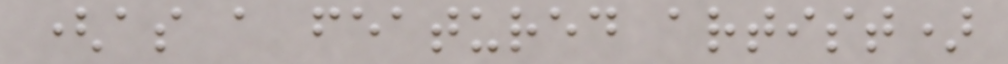(as a featured artist)
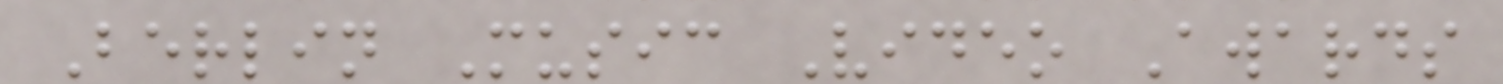Berlin Music Video Awards
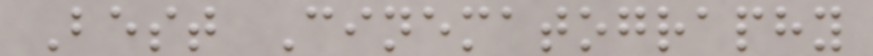Best Cinematography
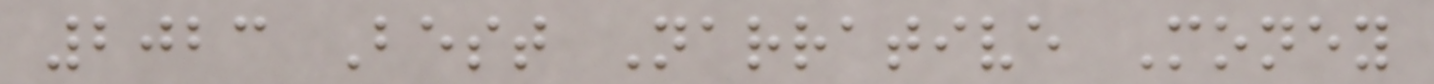2023 Best Narrative Money
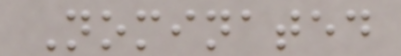Nominated
